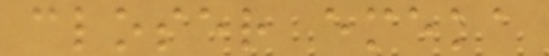closer emeka
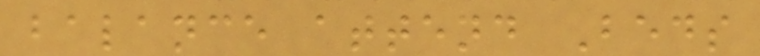balance attend Beds
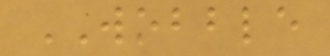WOBBLE
